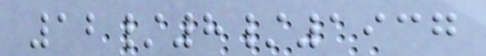12/8/1937
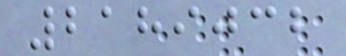2189032
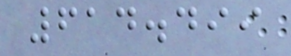614.499
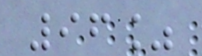96%
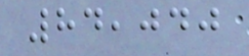84,040
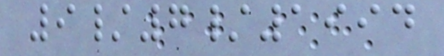9/7/1994
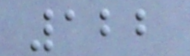122
